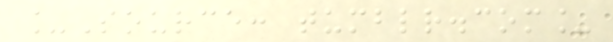_Source: tumblr.com_
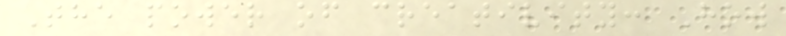The power of creativity: How
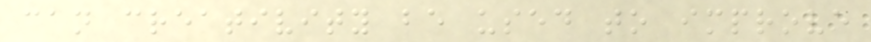can creativity be used to improve
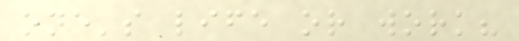one's life or work?
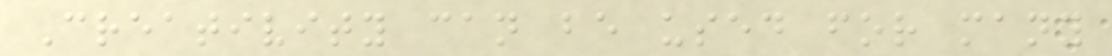Creativity can be used for many
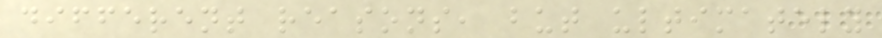different reasons, but ultimately
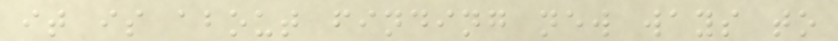it is about finding new ways to
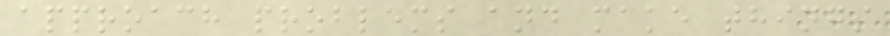approach problems and make things
